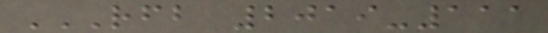RFB 2019-111
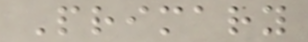Primary
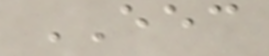EEC
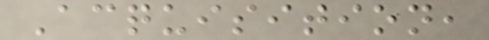Acquisition,
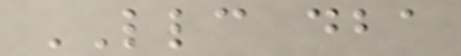LLC dba
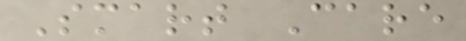Smart Care
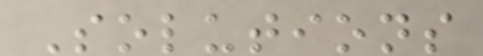Solutions
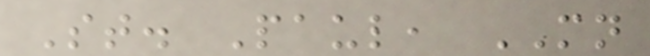St. Paul, MN
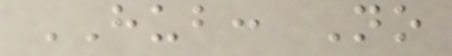HUB: No
